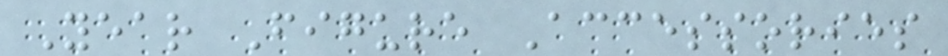Year Figure Accessories
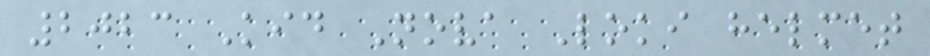2023 Kid Nova Loki helmet
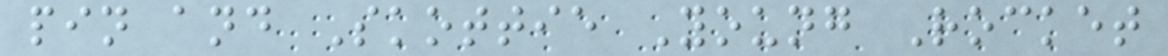pin and Skottie Young Rocket
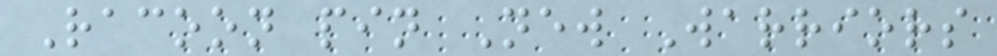Racoon pin New Warriors
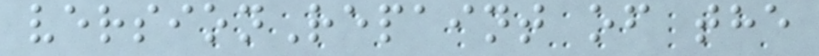versionRepaint of the
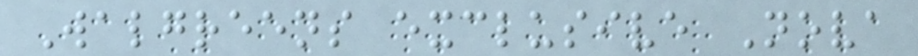Walgreens exclusive Nova
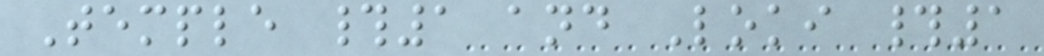Temple #1 and Loki #1
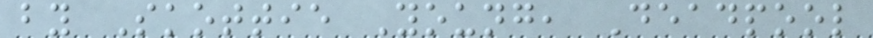by Skottie Young, Deadpool
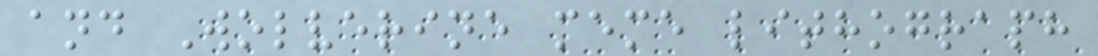and Wolverine meme lithograph
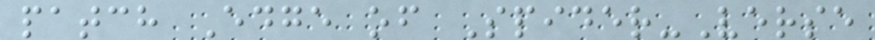patch Edge of Spider-Verse
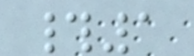#1
